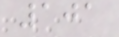101
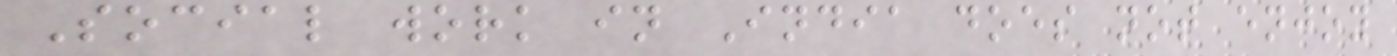Social work in India does not enjoy
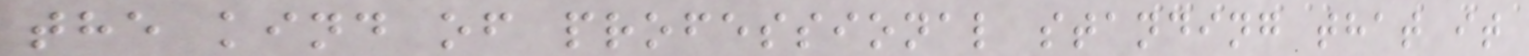the kind of professional standing that it
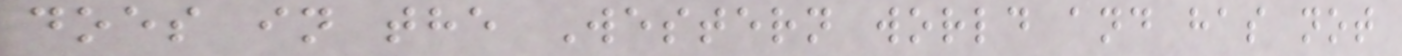does in the Western world and has not
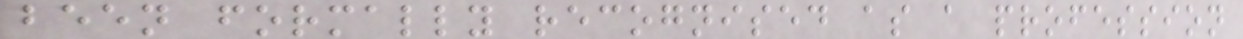been formally recognised as a profession
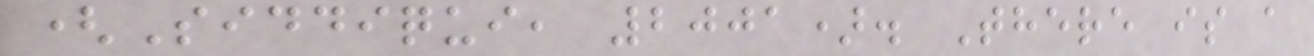(Siddiqui, 2001). There is a
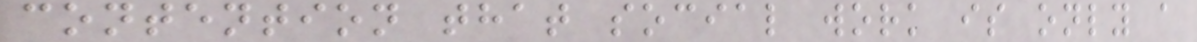contention that social work is only a
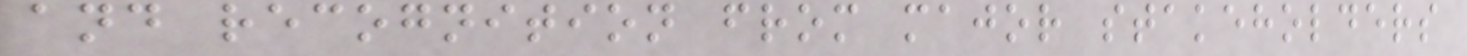and recognition from major stakeholders
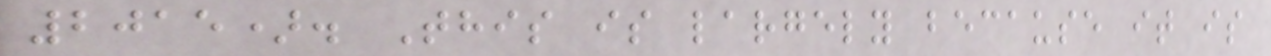2015). This is largely because it is
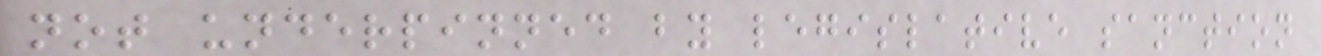not underpinned by legislative sanction
